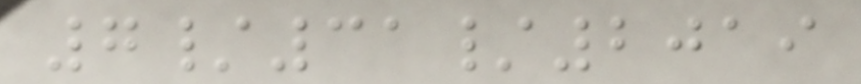7/31/2019
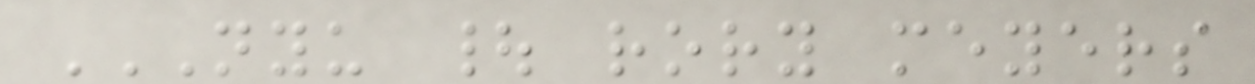NYU | RORY MEYERS
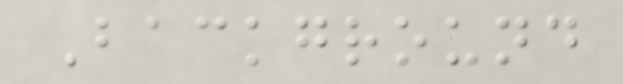Background
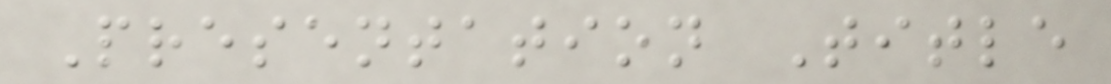Presentation Title
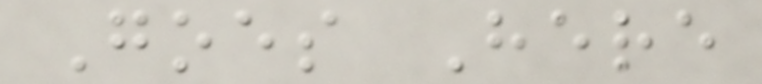Goes Here
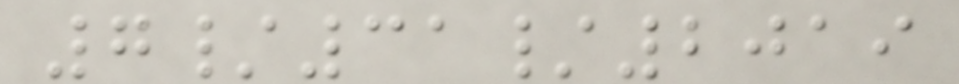7/31/2019
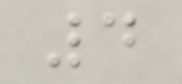4
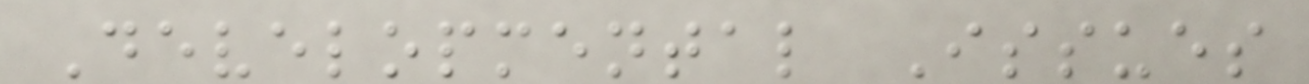Developmental Issues
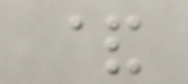&
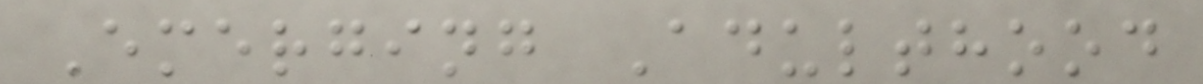Emerging Adulthood
